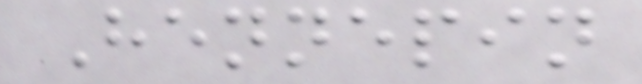Hennepin
